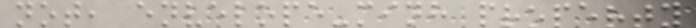not, envelope-minh property
